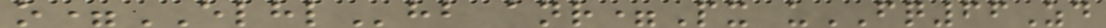o=ELHLhb anr=Px uFQ66Zd
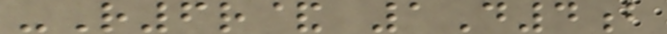-R6r& 1D4b
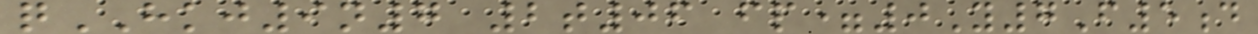qHKJ9n7 2t06 fp=0Y7F5d
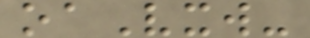oaVxw-
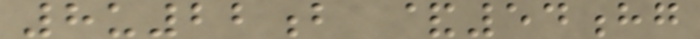8u22b &54hg
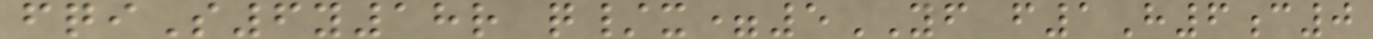fqiS6y18r q/x=5YF f1H6c0
